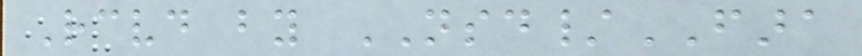Received by NSD/FARA
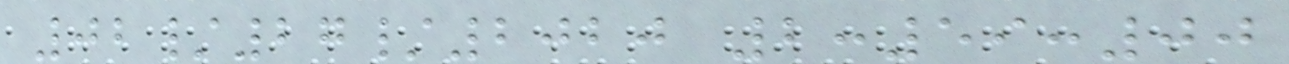02/27/2020 2:59:00
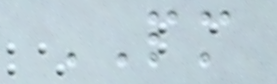PM
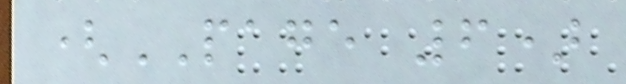(PAGE 6)
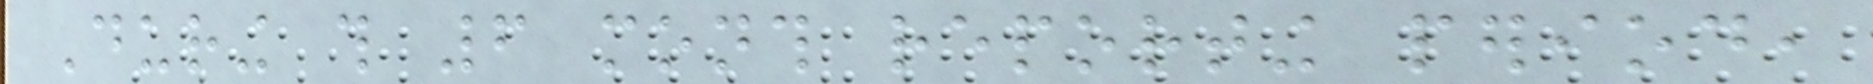During this 6 month reporting period,
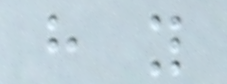have you
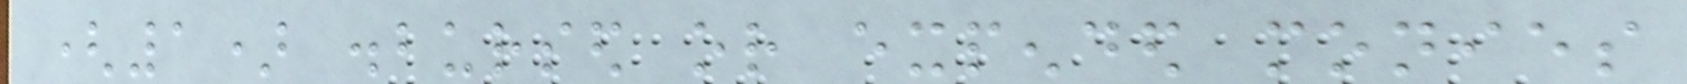(1) disbursed or expended monies
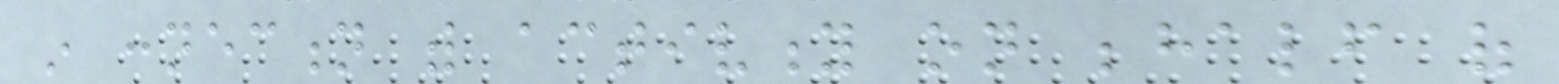in connection with activity on behalf of
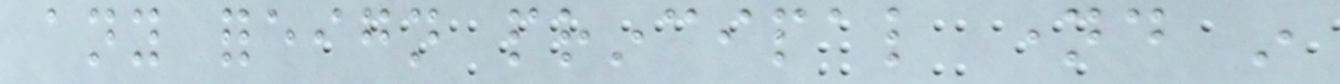any foreign principal named in
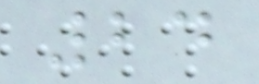24
